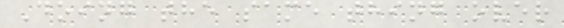Doing the same thing over
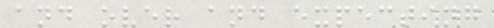and over and expecting
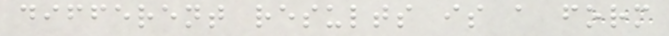different results is a form
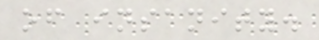of insanity.
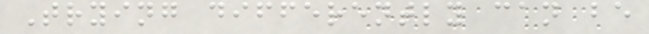Trying differently can be
